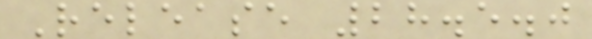Release 28.5.0
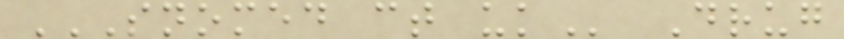SNOMED CT UK Drug
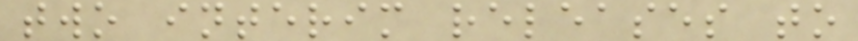two interim releases to
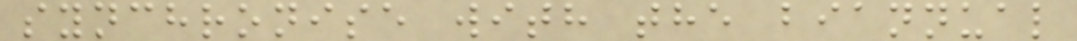synchronise with the biannual
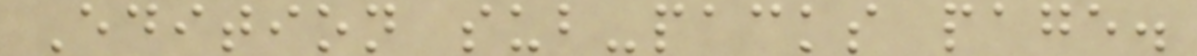Edition sub-packs page.
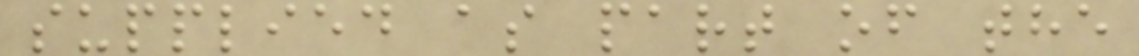supplied as part of the
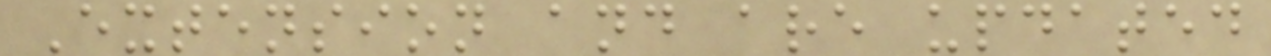Extension and are updated
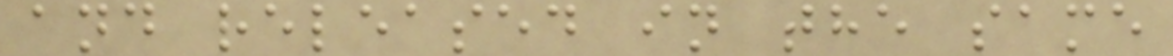and released in the same
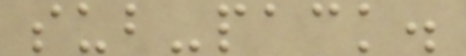sub-pack.
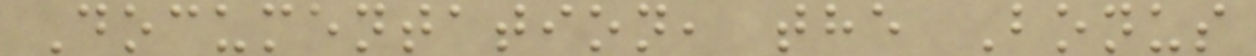Documentation, the Bonus
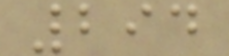294
